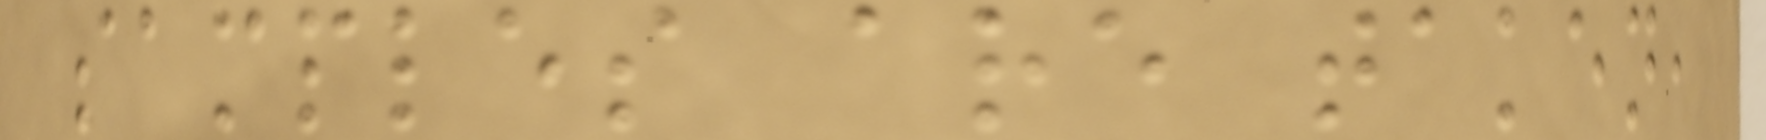samples are taken,
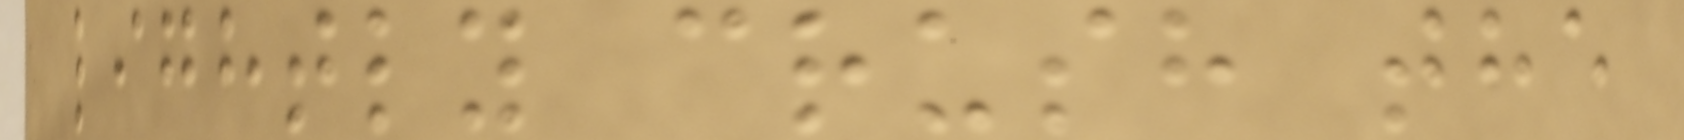lightly crush the
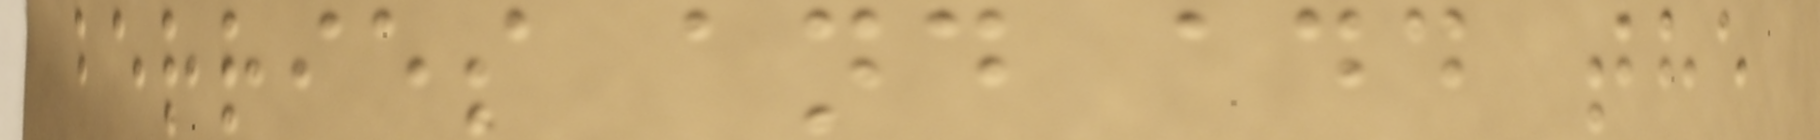berries and add the
